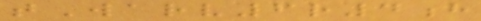tWarv6r4h
